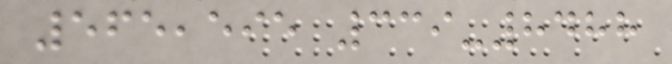565,595 339-8488
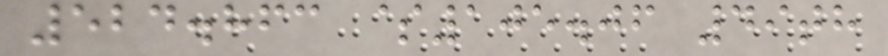524.863 $105.06 49th
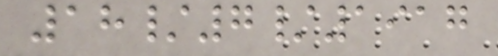18/7/1917
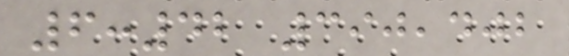6:42 390,402
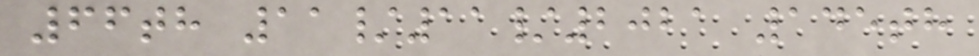66th 11/11/2021 145th
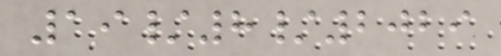19/8/2029
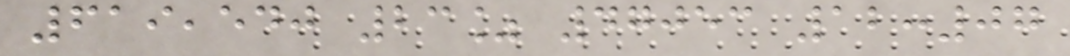619,540 23% 47053 12:07
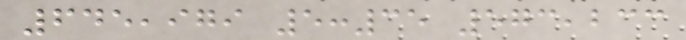645,979 5:35 573,233
